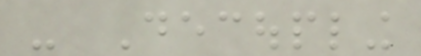- Decoupling
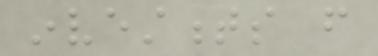investments from
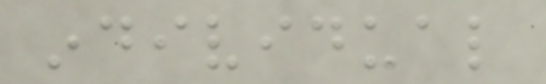individual
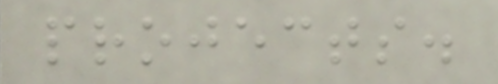projects.
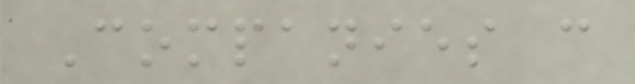Companies can
